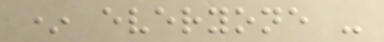* everyone -
